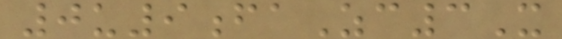0u9faZc3X
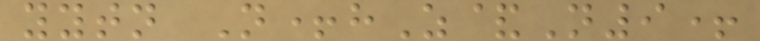yytn N+hZ&N9+
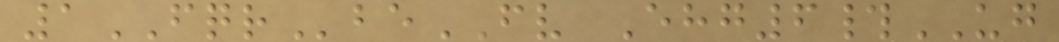1FQRbeFV Ehg6#UG
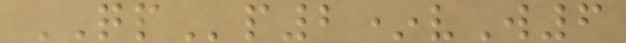QPp2*vW6
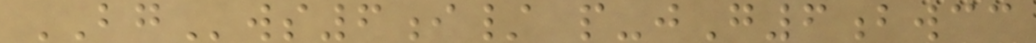BGws6i/ p-jG6bwcc
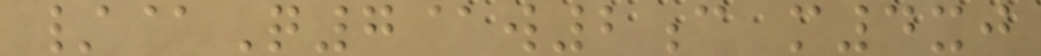/@Q7@w2c m4xj
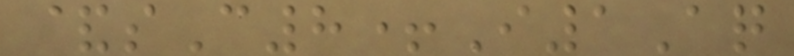&sC8+I1Aq
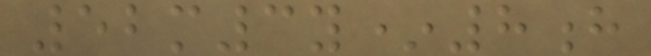52m3y*8h
